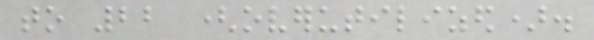to 22 (overutilized).
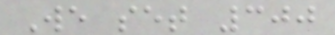We set 300
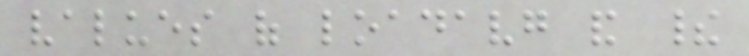values of loadavg and their
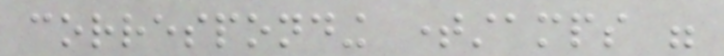corresponding timestamps were
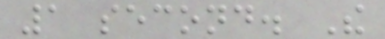1 second. The
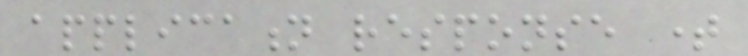application response time
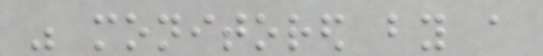was monitored by a
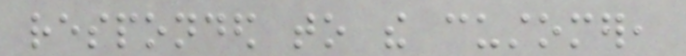responded to the customer,
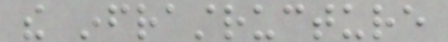the infrastructure
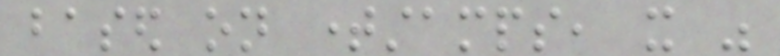based on timestamps, it was
